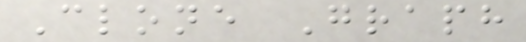Clone Graph
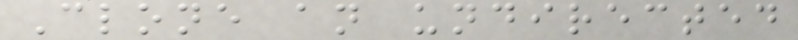Clone an undirected
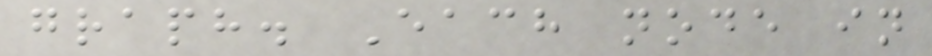graph. Each node in
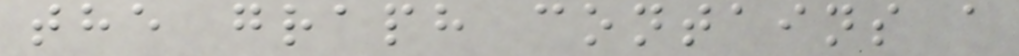the graph contains a
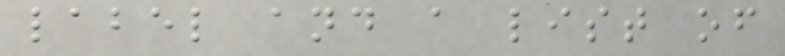label and a list of
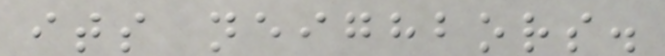its neighbors.
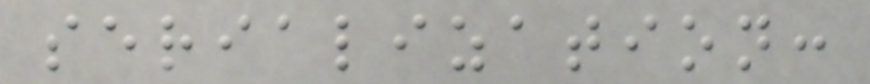serialization:
